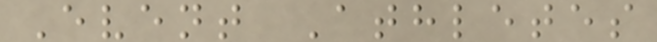Event Athletes
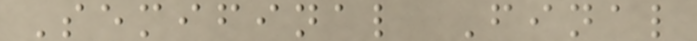Semifinal Final
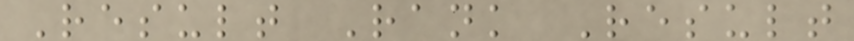Result Rank Result
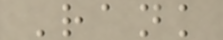Rank
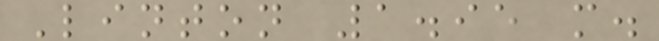Linton 1.95 m.
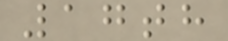17th
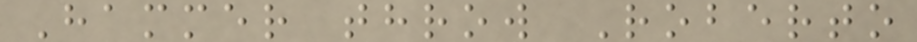Hammer throw Roberto
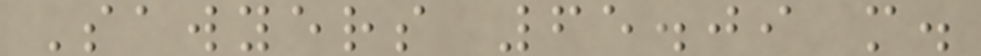Sawyers 65.09 m.
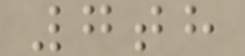7th
